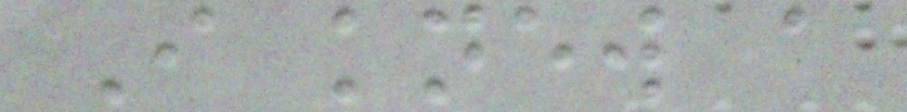I knew a
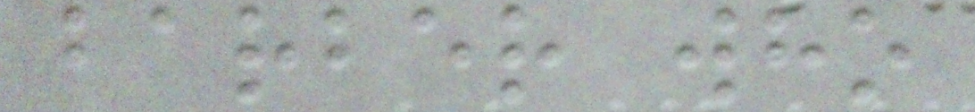barber who
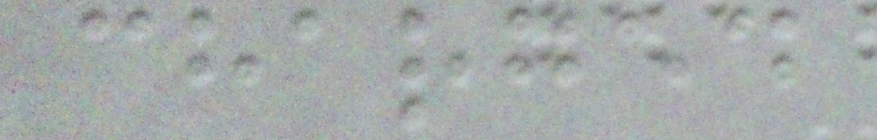charged
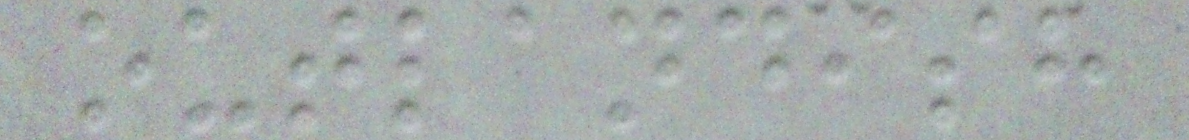outlandish
